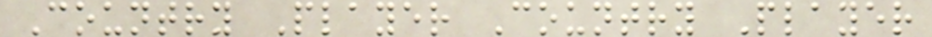Country Player Country Player
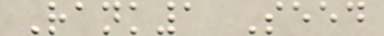Rank1 Seed
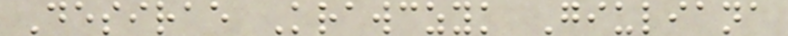Desirae Krawczyk Giuliana
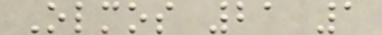Olmos 21 1
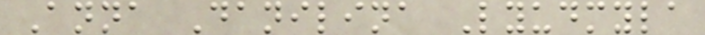Anna Danilina Lyudmyla
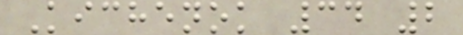Kichenok 34 2
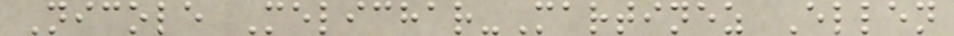Nicole Melichar-Martinez Ellen
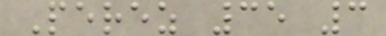Perez 35 3
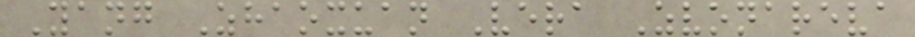Yang Zhaoxuan Vera Zvonareva
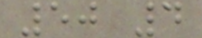50 4
